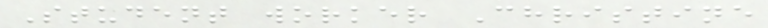Student worker Christine
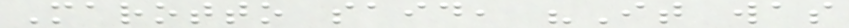Marotto said, "It was
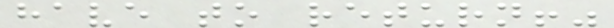have to return!"
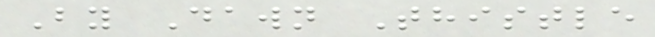By Dawn Thistle
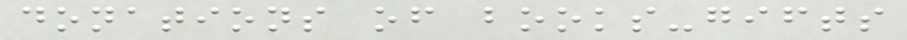donations of books-gifts
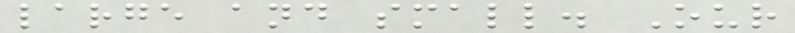large and small. Our
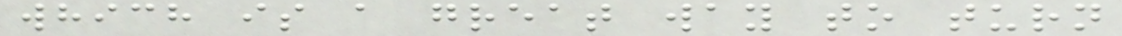which is a great way to turn
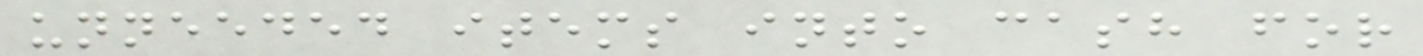unneeded items into cash for
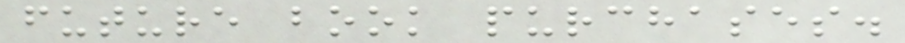future book purchases.
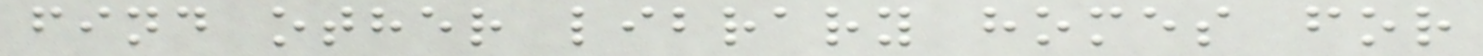find other library homes for
